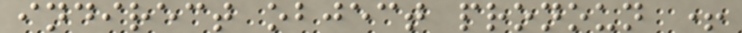indirect object pronoun +
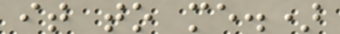it to me.)
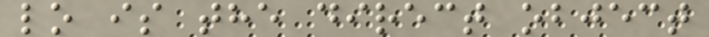lo is the direct object
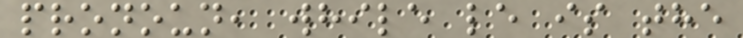pronoun, while le is the
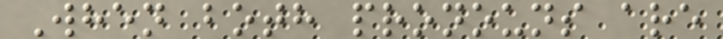When both pronouns are
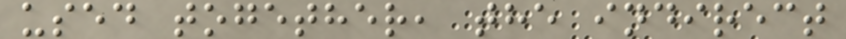used together, the indirect
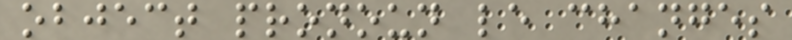object pronoun le changes
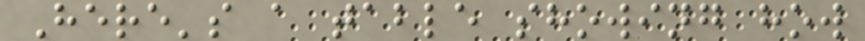Here's a table showing how
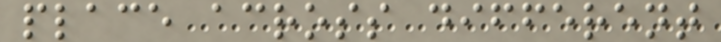place across different
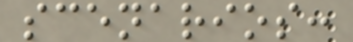scenarios:
